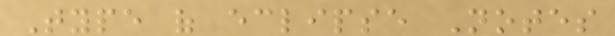Type of eclipse Notes
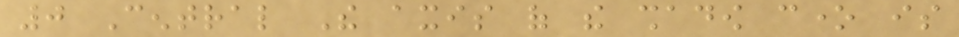0 Central The axis of the shadow cone is
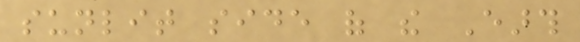sunlit side of the Earth
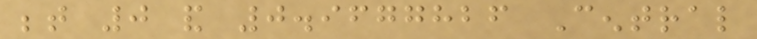between 0 and 0.9677826 Central
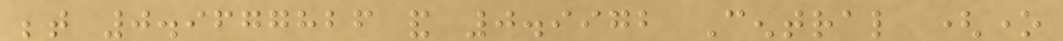between 0.9677826 and 0.9972 Central (one
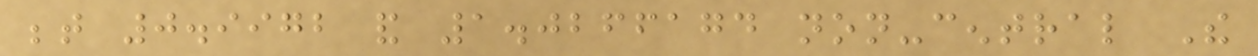between 0.9972 and 1.0266174 non-central The
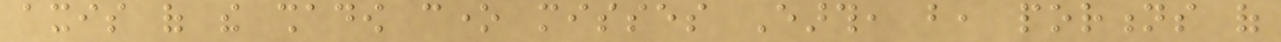axis of the shadow cone misses Earth, but, portions of
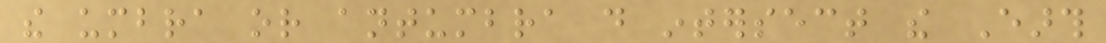the umbra or antumbra do intersect the Earth
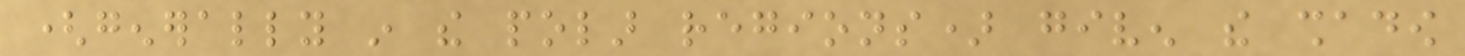(generally in the polar regions) given the shadow
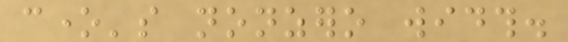cone's nonzero width.
